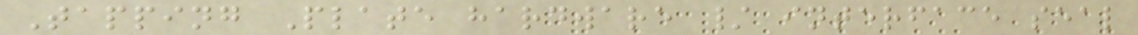Tapping Plate hardware / interface seal
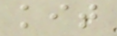kit
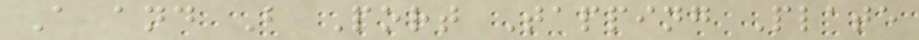A and B Port Tapping Plate
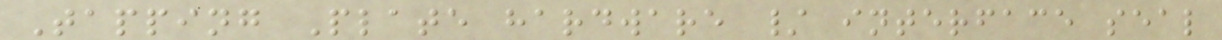Tapping Plate hardware / interface seal
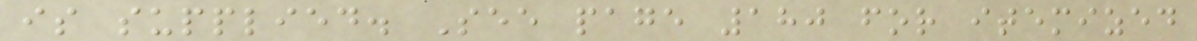is supplied. See page 180 for itemized
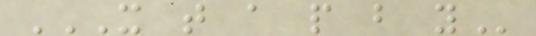X T A P B Y
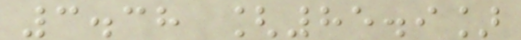3.38 [85.9]
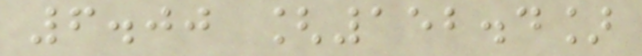6.00 [152.4]
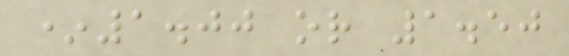*1.00 or 1.50
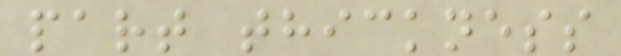part thickness
